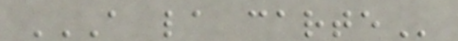A LA CARTE
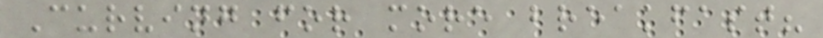Curving for more breakfast?
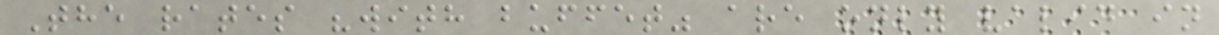The rates "with buffet" are only valid in
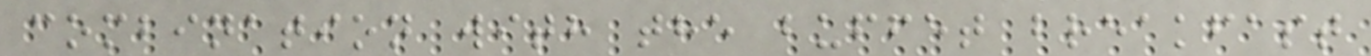combination with the buffet breakfast
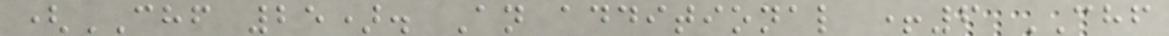(CHF 25). An additional +6 CHF
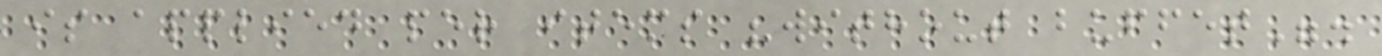is applied per items "without buffet".
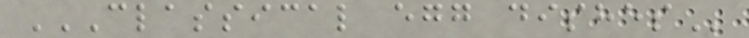CLASSICAL EGG DISHES
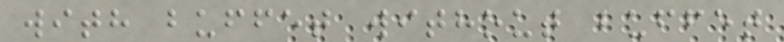with buffet without buffet
